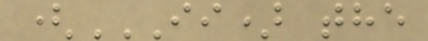(II) THE
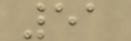51
